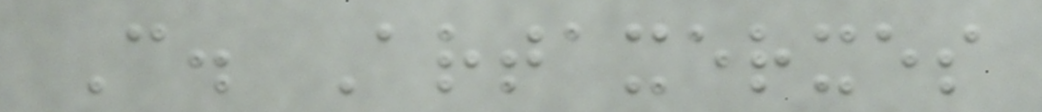C. Artaxerxes
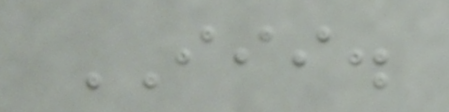III.
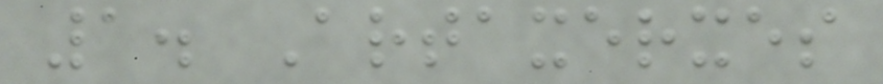1. Artaxerxes
